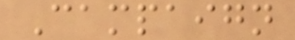Campaign
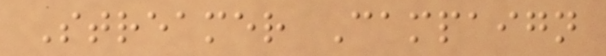Streamer Campaign
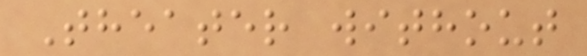Theater without
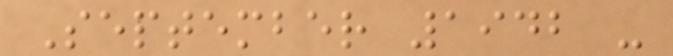September 1942 -
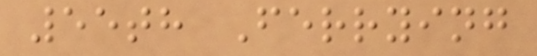55th Ferrying
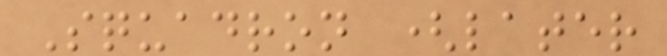Squadron (later
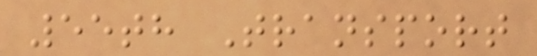55th Transport
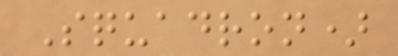Squadron)
